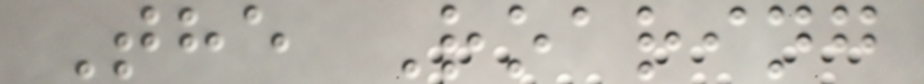The Roaring
